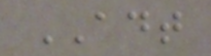ADT
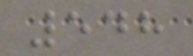548
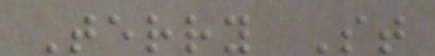Terry St
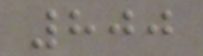800
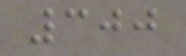300
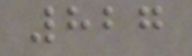827
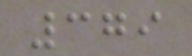379
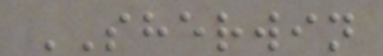SHERWIN
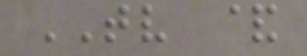TV &
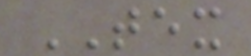TEX
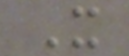X
